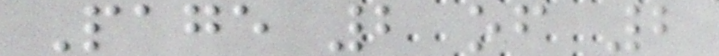Page 2 of 2
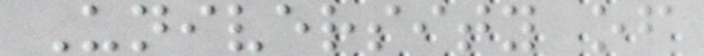University of
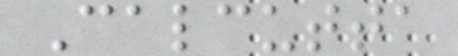Calcutta
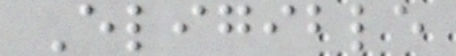Eligible
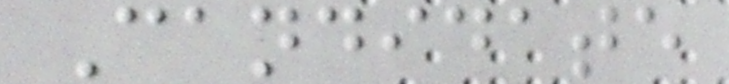Candidate
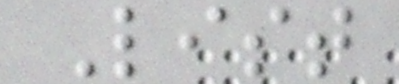List
